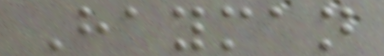Hayman
